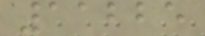11225
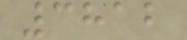3812
